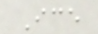Ice
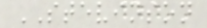STEVINSON
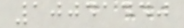10041440
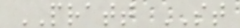PRATT ST
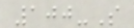100-S
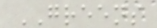GREENS
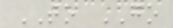TO GO
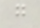g
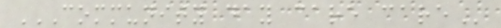COMMUNITY DAY CARE CARE
